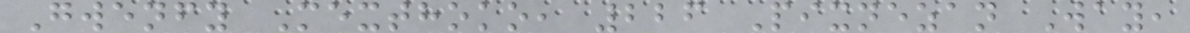Gwenfy Mexthoko, 226 Pixnezan Way,
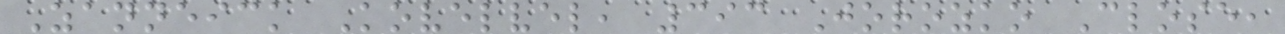Zanneick Kovelvel, 393 Jorozko Close,
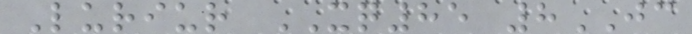Luriur XQ85 8JC
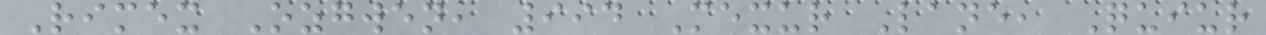Rimex Ozgwen, 994 Mexur Lane, Quiur
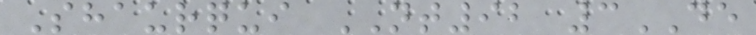Shaurqui NT92 3DE
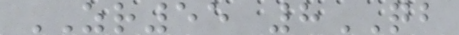ZR55 8QB
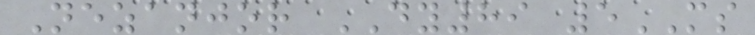Nezanjor DY89 5MS
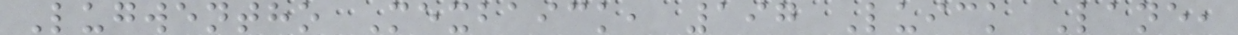Lugwentho Mexbaick, 197 Luick Lane,
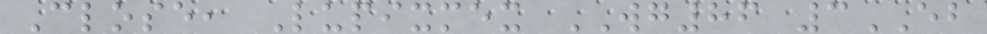Close, Lupixmex WG86 3EB
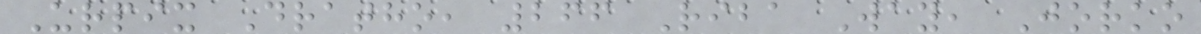Urpix Dratho, 266 Riba Way, Jorko
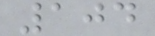104
